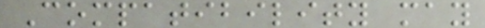Compatibility may
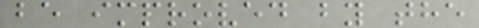be improved by the
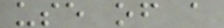use of a
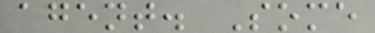agent. Some
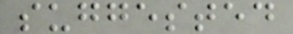suggested
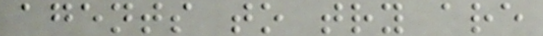agents to try are
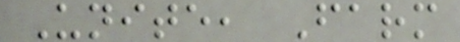Unite, Farm
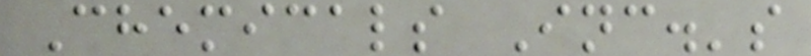Chemicals Inc.'s
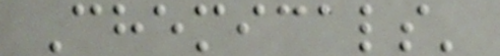Chemicals'
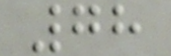78
